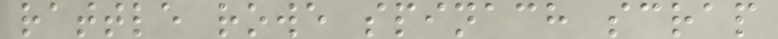rattle rowe spinach scrap
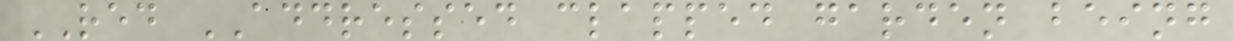RED ADDRESSED clapped garden being
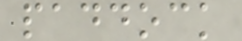paddock
